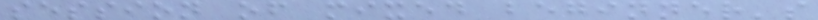session of mixed beginner's
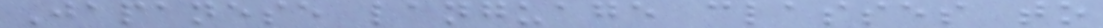Japanese language classes to
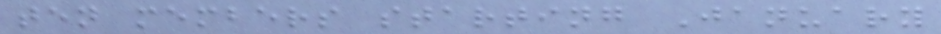ten members starting January
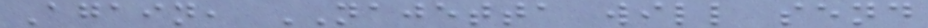Again, NAJETTA will send
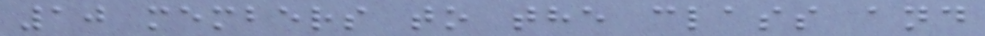10 members to the class and
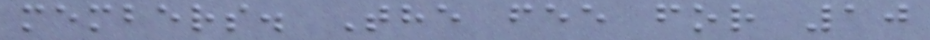members. The fee for 10
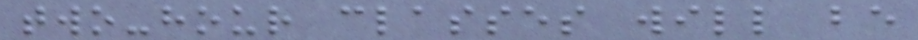two-hour classes will be
